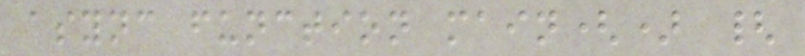async function main() {
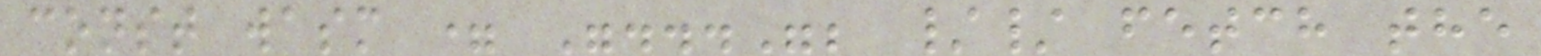const wasm = "..."; // fetch the
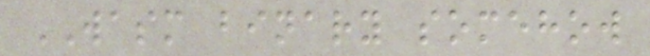WASM binary somehow
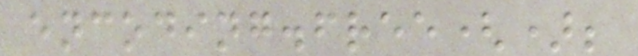encoding.free();
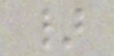}
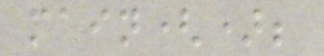main();
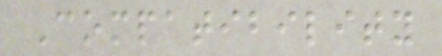Compatibility
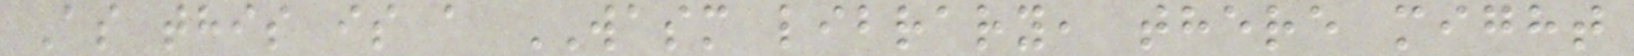As this is a WASM library, there might
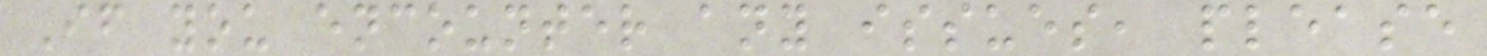If you encounter any issues, please
